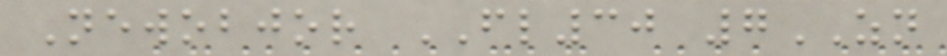Newobjor FL30 7ZN
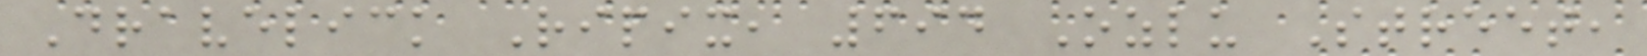Dravelick Ripix, 694 Ozlu Street,
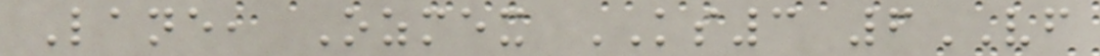Lane, Ozmex KS3 6VF
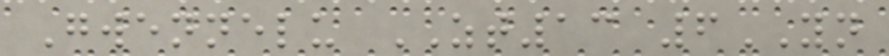Gwennelu ZT13 6YN
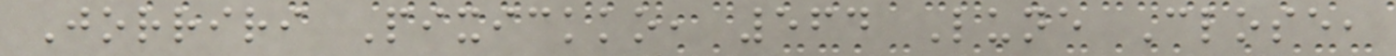Jorriri Pixickko, 564 Lune Close,
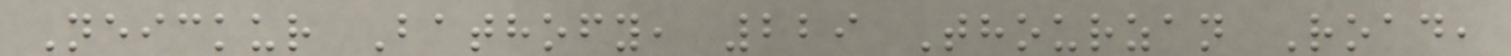Neickur Bathofy, 229 Thourzan Road,
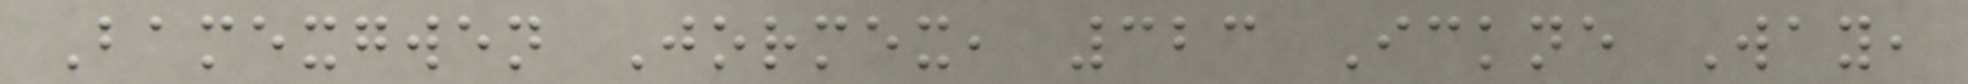Bamexgwen Jormex, 323 Ickne Way,
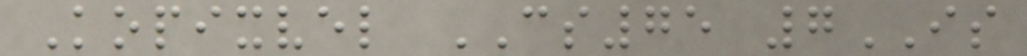Kopixvel CS75 7IS
